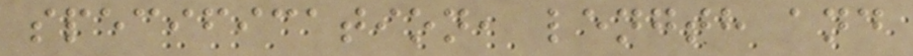specification, length and
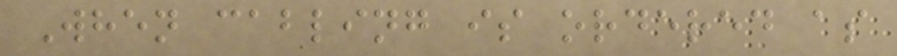When cabling is ordered as
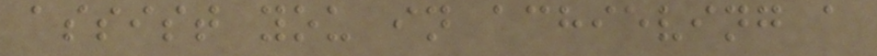assist you in achieving a
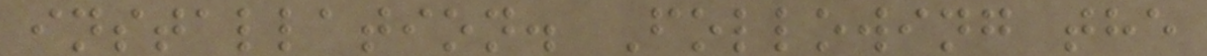installation. Following the
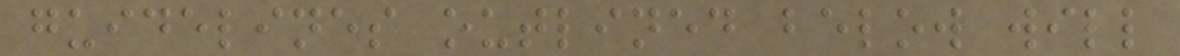guidelines outlined below will
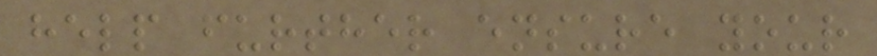help further ensure your
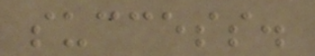success.
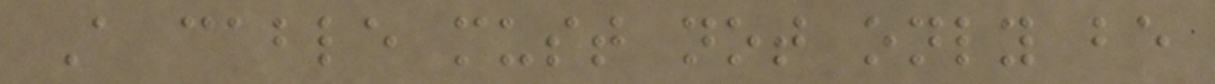A cable must not only be
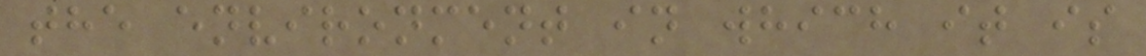the environment in which it is
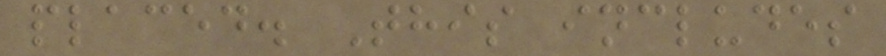placed. This includes
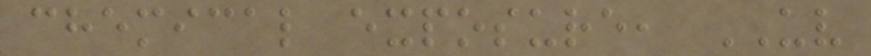chemical exposure, UV
